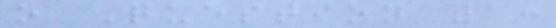o Question 1:
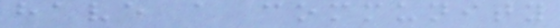have a community
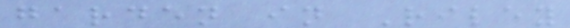garden in Riley
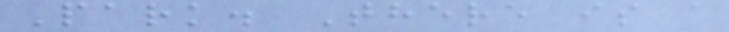Park. There is a
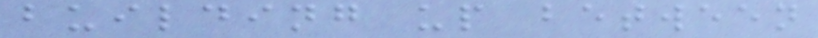building up between
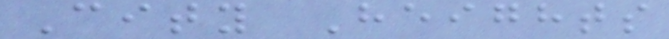City Heights
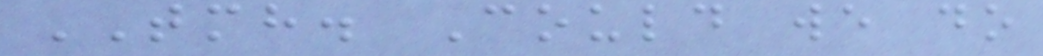TMH. Could we do
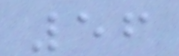56
